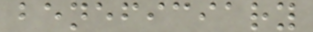beneficiary
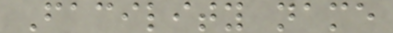Facility name
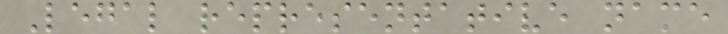Legal representative name
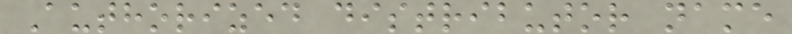Authorized distributor name
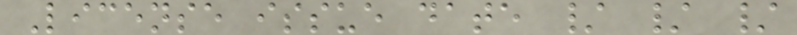License issue date / / /
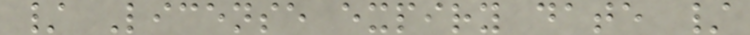/ License expiry date /
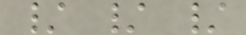/ / /
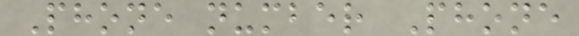Phone number Phone
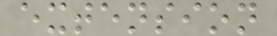extension
